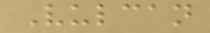Vulcan
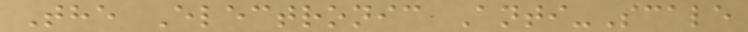The Electronic Anti-Scale
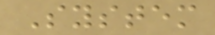System
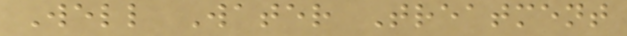Well Water Treatment
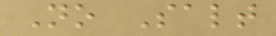No Salt
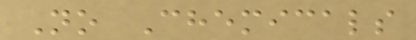No Chemicals
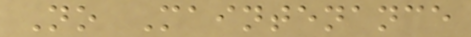No Maintenance
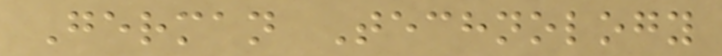German Technology
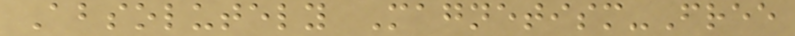Absolutely Magnetism-Free
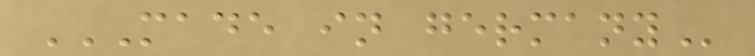MADE IN GERMANY
